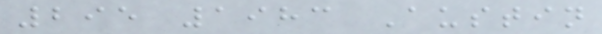295 1983 Austin
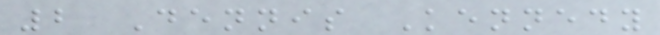2 Dennis Kennedy
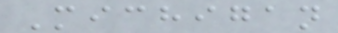Michigan
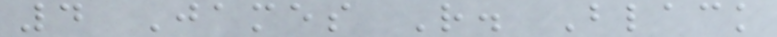4 James R. Black
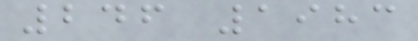246 1983
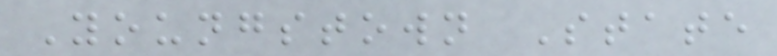Youngstown State
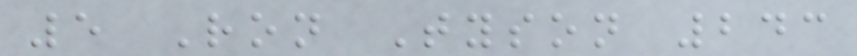5 Ron Tyson 243
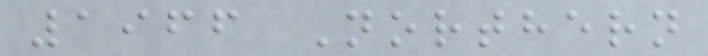1966 Northern
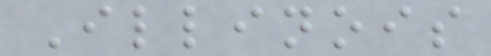Illinois
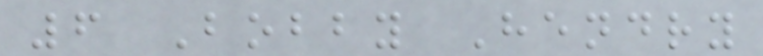6 Bobby Hendry
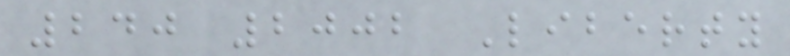240 2002 Liberty
